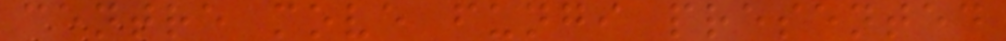centre move fungi presented
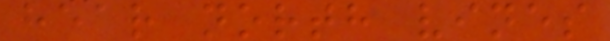hear north vines
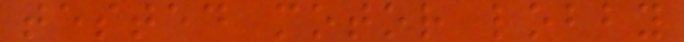tested motor lobby
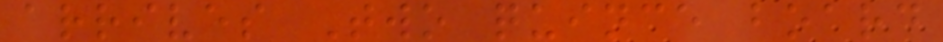arrives Two quince board
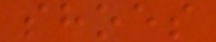shoes
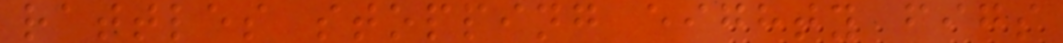rattles stopping eighty figs
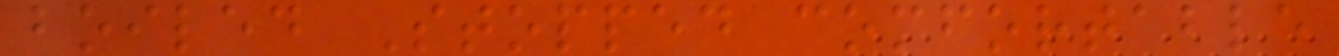boiled Stopped comfortable
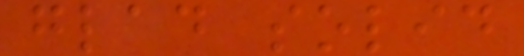glad solid
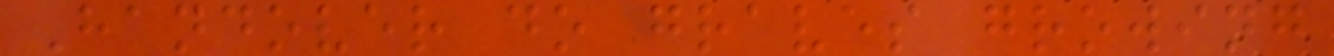Handover do graves growing
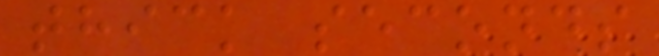thick seconds
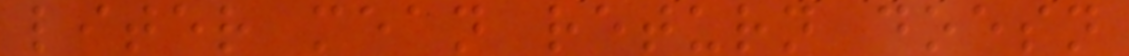liter mean return doesn
